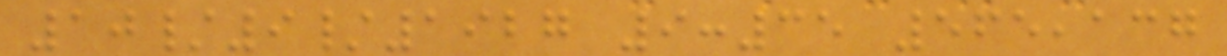10/9/1927 9:35 565,137
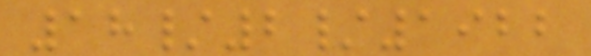18/2/1922
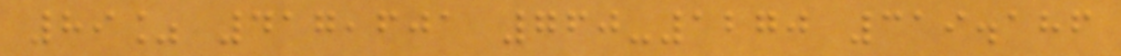89% 417,601 760-1270 319.186
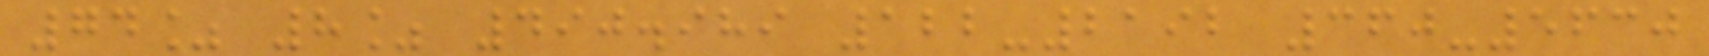74% 8% 490.989 122-2192 360-5630
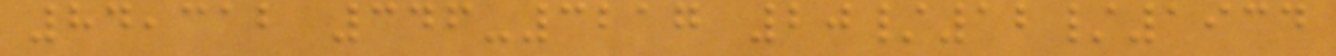84,312 346-3217 20/12/1934
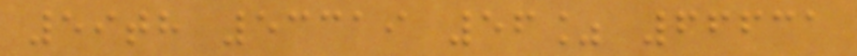59th 53319 56% 66631
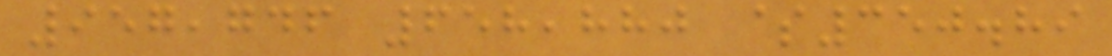957,746 658,880 $350.89
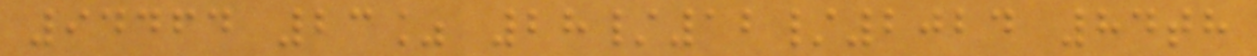94464 23% 28/12/2024 84th
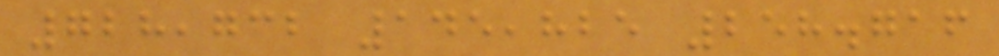728,732 145,825 258.716
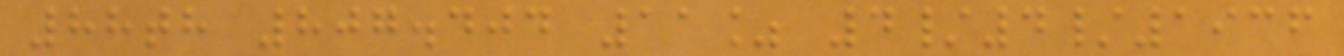88th 807.404 11% 4/4/1936
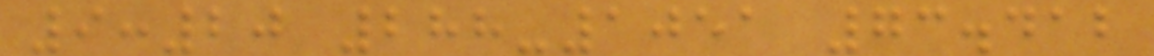9:20 288-1051 73.412
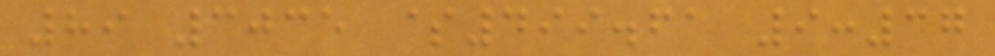89 3035 $499.61 9:37
